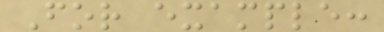For example:
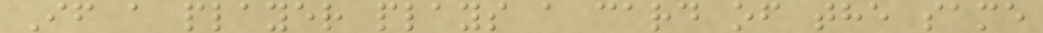If a player plays a card of the same
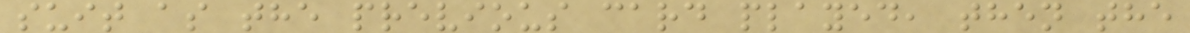suit as the previous card played, then the
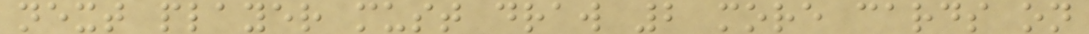next player must draw 2 more cards on
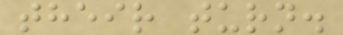their turn.
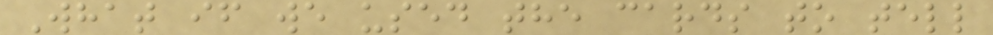What if we used the cards to tell
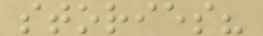stories?
